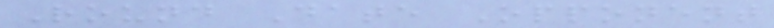Round Date Opponent
